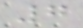7
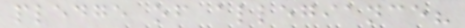pledge of allegiance?
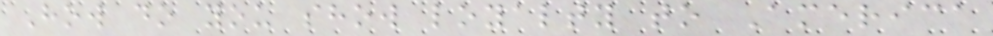How do you show loyalty to America
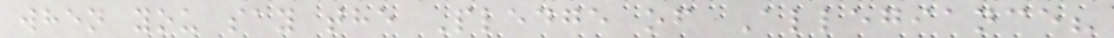when you say the Pledge of Allegiance?
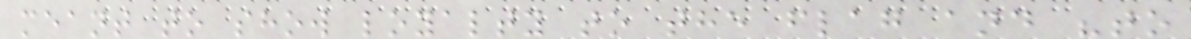meant to show loyalty to the flag and "to
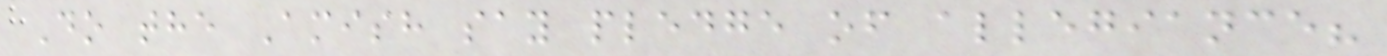Do the Amish say pledge of allegiance?
